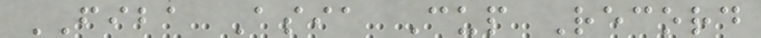FIBA Asia Cup Record
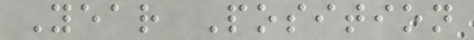Year Position
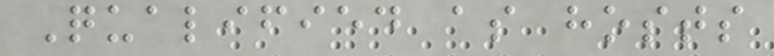Qualified as hosts
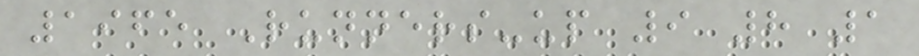1965 Runners-up 9 8 1
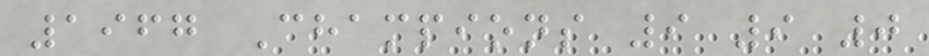1967 Champions 9 9 0
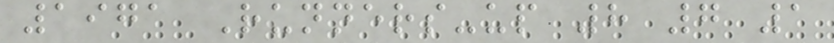1971 Runners-up 8 7 1
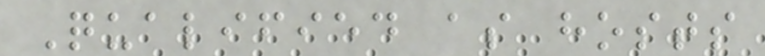Qualified as hosts
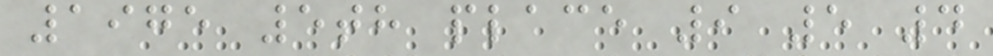1975 5th place 9 5 4
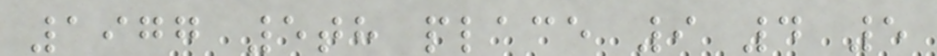1977 5th place 9 4 5
